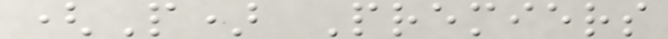(P) Premiers
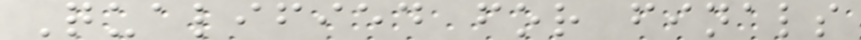Qualified for finals
